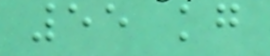55 kg
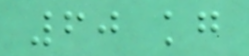60 kg
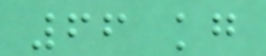66 kg
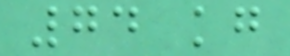74 kg
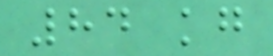84 kg
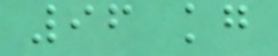96 kg
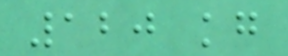120 kg
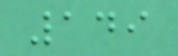149
